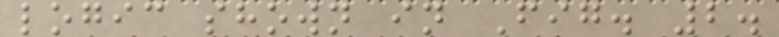logic shown in Fig. 2.
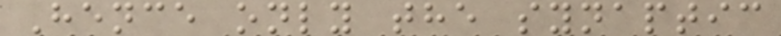Hence only the synaptic
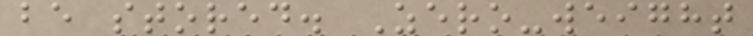be stored. Zero-weight
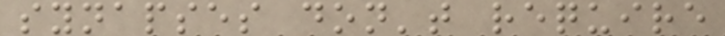synapses don't require
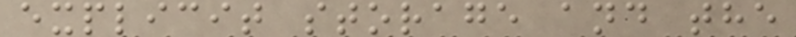explicit storage and the
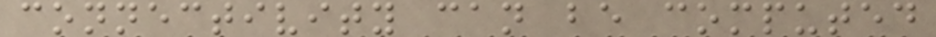connectivity can be computed
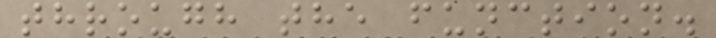through the function.
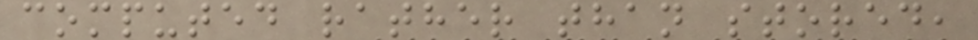computed rather than stored,
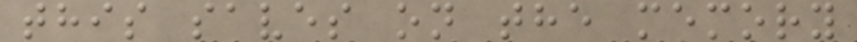this saves on the memory
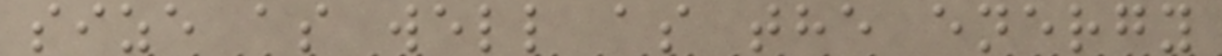size as well as the energy
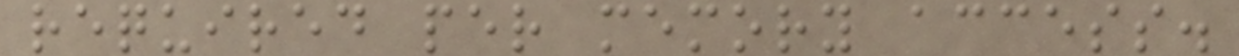required per memory access.
